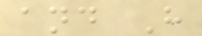and H
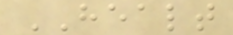HEALT
